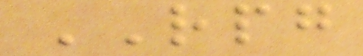RPG
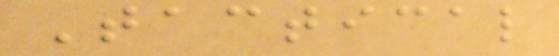Tactical
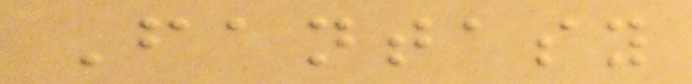Fantasy
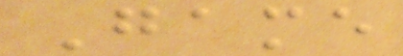Game
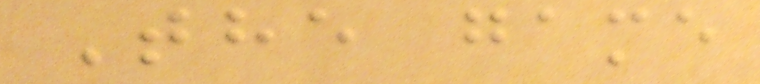The game
